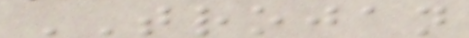TROJAN
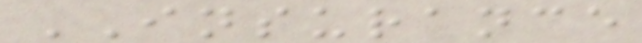INSURANCE
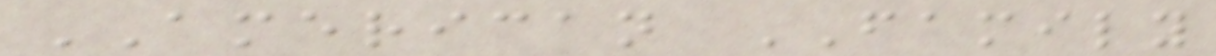AMERICAN FAMILY
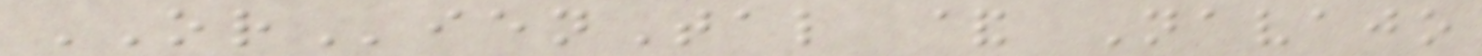ORienTal & Navajo
